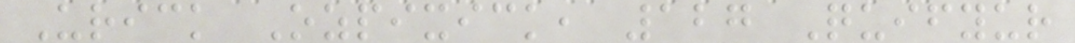Urick Ozpixick, 127 Quifyur
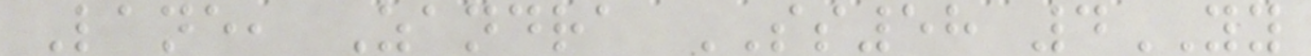Lane, Zandra SS58 4YY
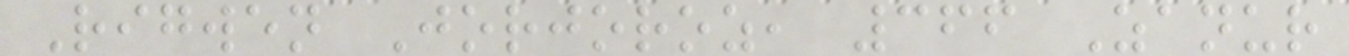Rigwen Jorjoroz, 366 Zanur
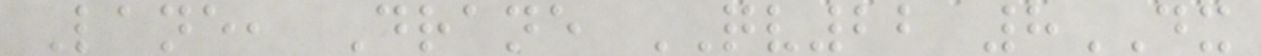Lane, Drane QV22 8DX
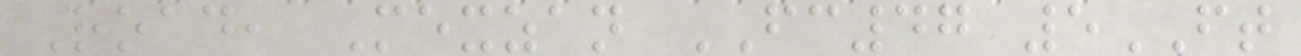Road, Mexzan FC47 5FT
